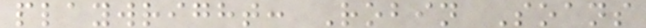playwright: Robin Soans
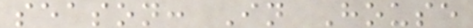season: In House
